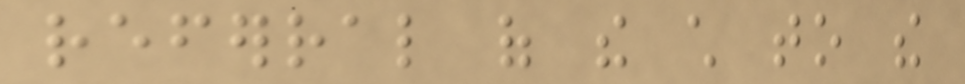referral of the child to the
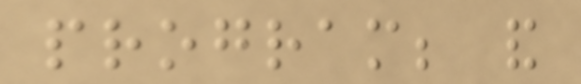program; and
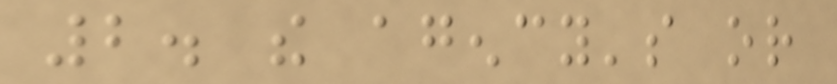2. the agency's or
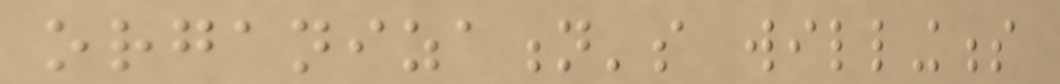organization's willingness
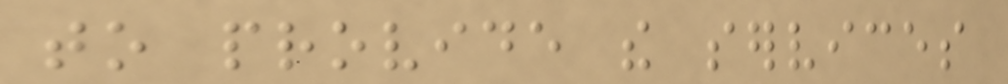to provide the services
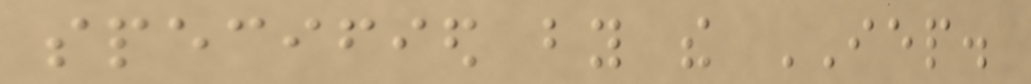specified by the IEP.
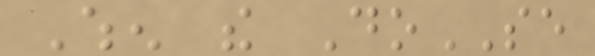When the DoSE
